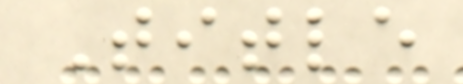Title
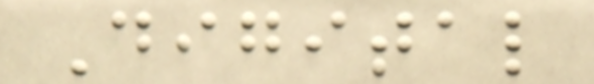Digital
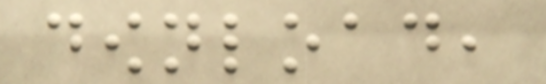download,
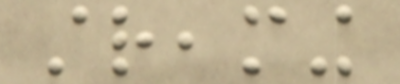streaming
